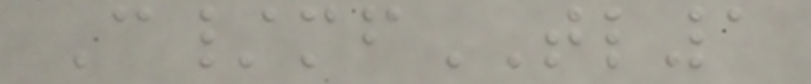C/mfTL1
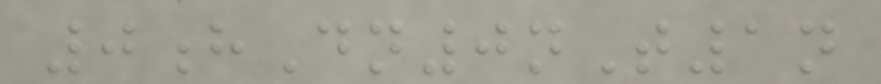0hDn0nT1n
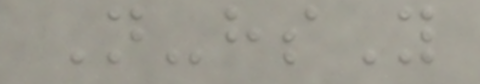N-hsY
